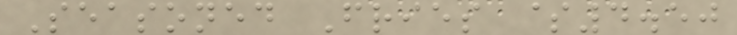Seasoned Fries $4.50
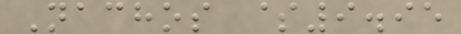Nachos $9.95
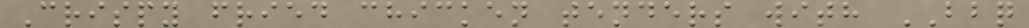Crispy fried chicken tenders with BBQ
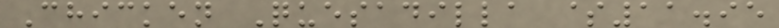Chicken Quesadilla $11.95
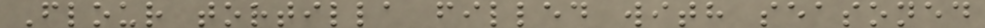Flour tortilla filled with seasoned
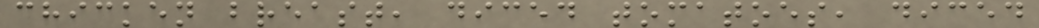chicken breast, diced tomatoes, diced
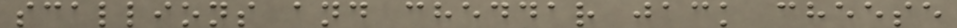scallions and cheddar jack cheese
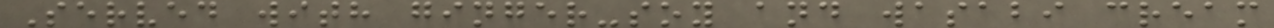Served with ginger-soy and wasabi cream
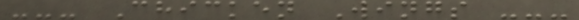--- Chicken Wings ---
